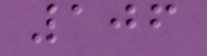106
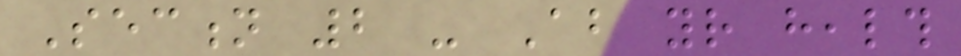Section 2 - About your health
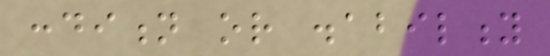condition or disability
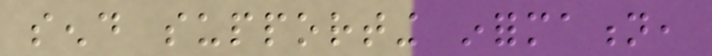send supporting information,
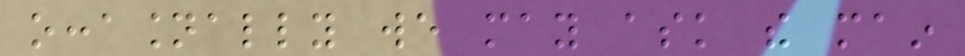occasionally we may ask the main
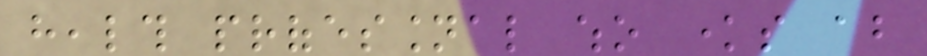health professional who knows about
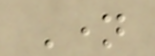Name
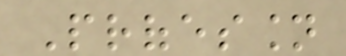Profession
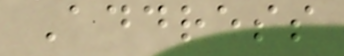Address
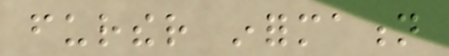further information
